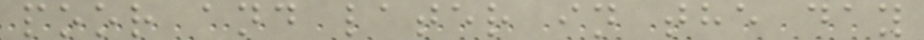poor and later in the day
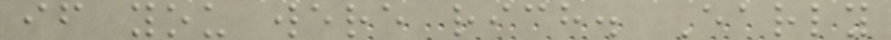if you were rich. Early
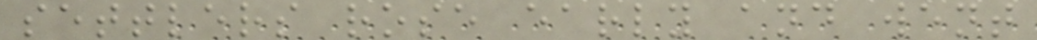settlers rose early and went
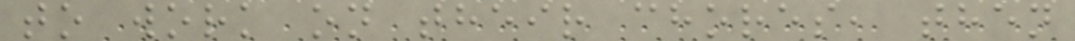to work on their chores, then
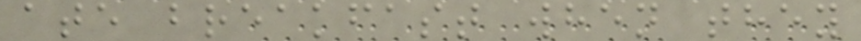ate breakfast when they
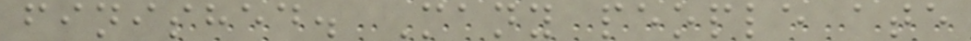finished. Many people ate
